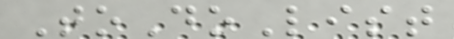ToDoList
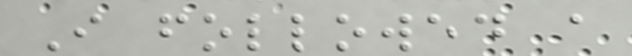I followed a
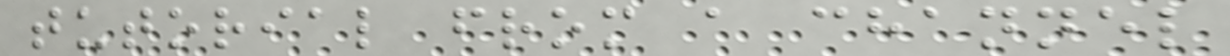tutorial from a channel
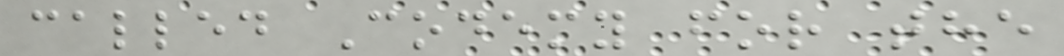called Codemy for the
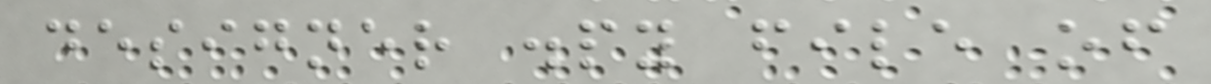designer .py file of
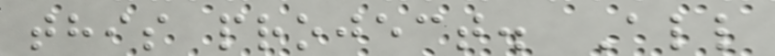this project. All
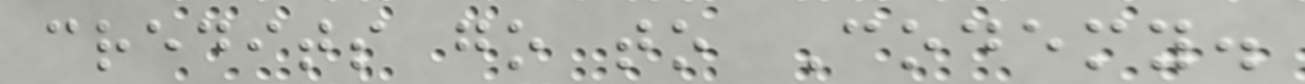credits go to Codemy.
